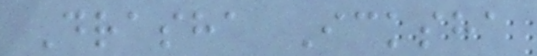Drasha Icksha
